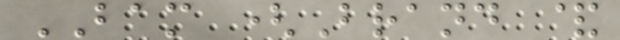BAM (Brand &
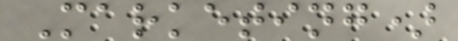Marketing)
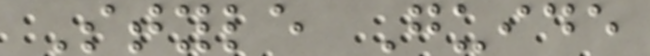Style Guide
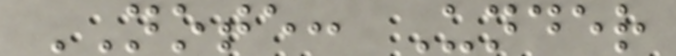NOTE: Under
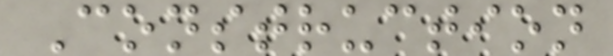Construction
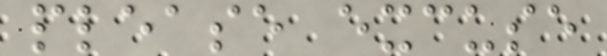please excuse
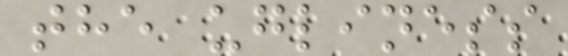the ugliness
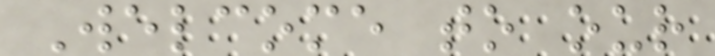Welcome to our
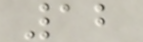12
